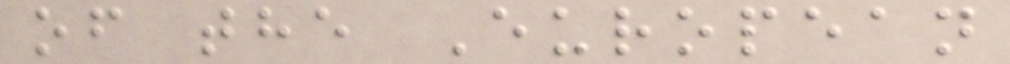of the European
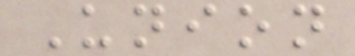Union
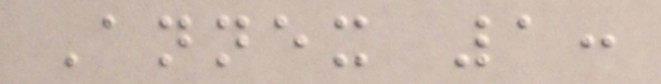Annex 1:
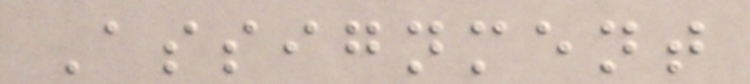Assignment
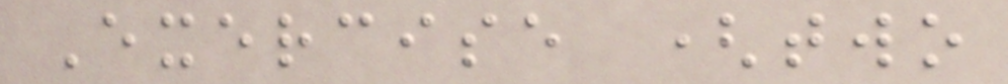Exercise (two
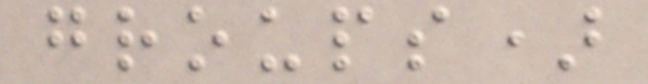groups)
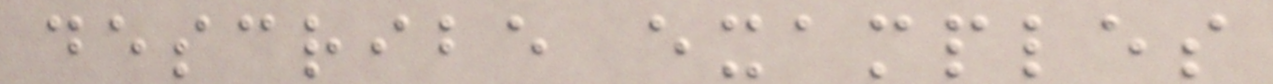describe examples
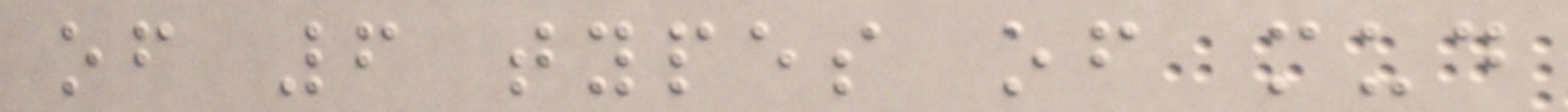of 6 types of mud
